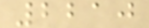2210
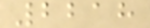2218
